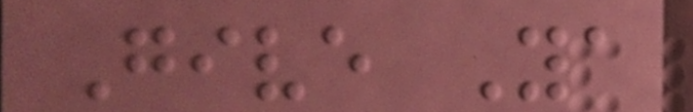Give Ya
